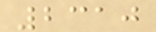2310
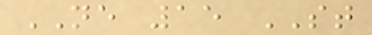NE 15 ST
